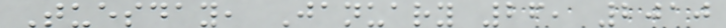Tuesday, January 26, 2010
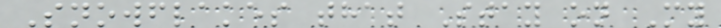Snowflakes that Stay on My
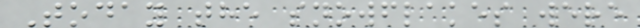Today the snowflakes were
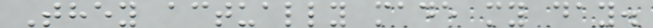They actually made my day.
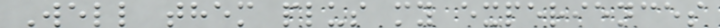Well them plus my experiences
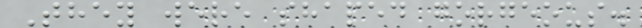They were shaped gorgeous.
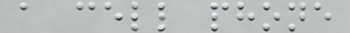a cell phone
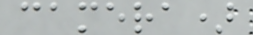camera)
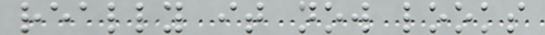really it now looks
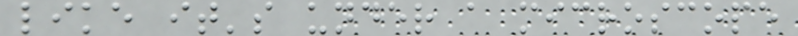like it's under a microscope
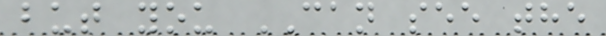but you CAN see the
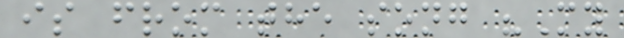is from the song "My
